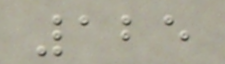125
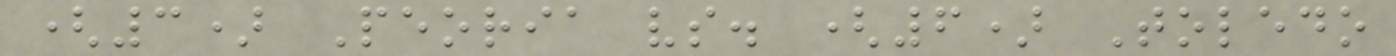(3) Peoria vs. (6) Toledo
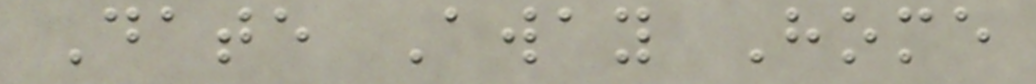Date Away Home
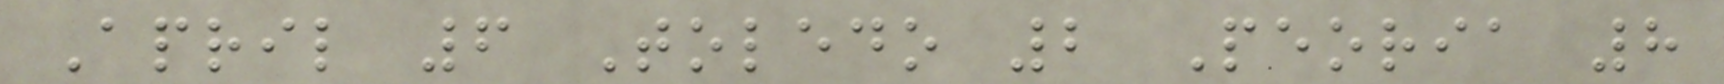April 6 Toledo 2 Peoria 8
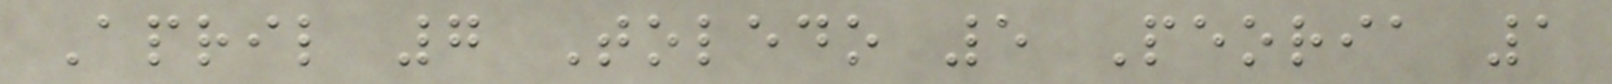April 7 Toledo 5 Peoria 1
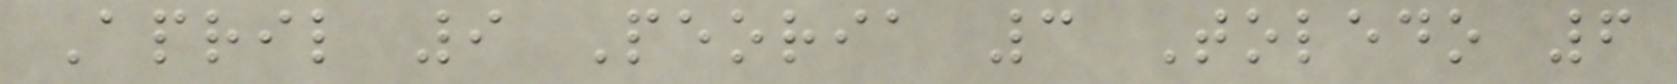April 9 Peoria 3 Toledo 6
